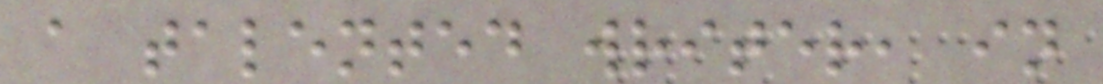a talented writer, in
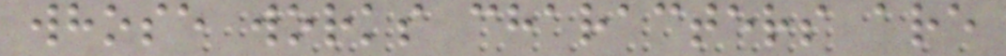whose works characters are
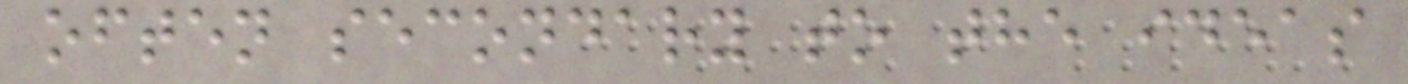often secondary to the ideas
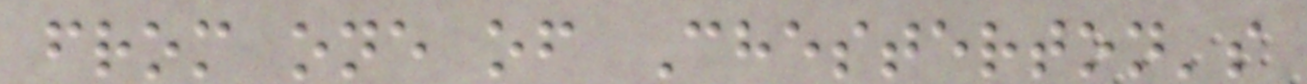from one of Chesterton's
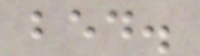bed.
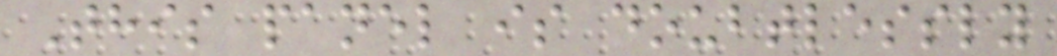This panel is doubtlessly
